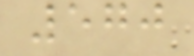570
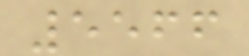5566
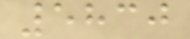5830
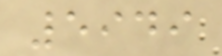5949
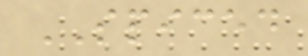SPICED
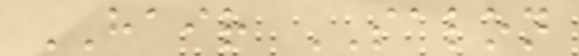HAIR SALON
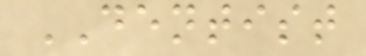DENTIST
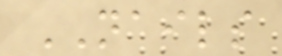NAILS
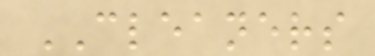CLEANERS
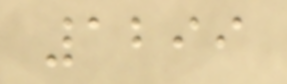1299
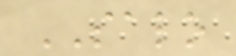SALO
